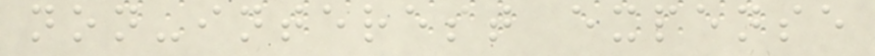non-interest expense
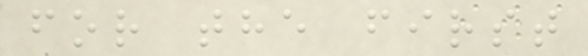for the first
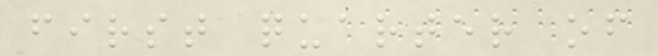first quarter of
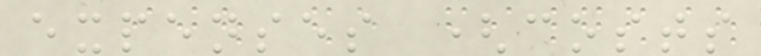expenses (costs
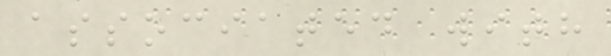associated with
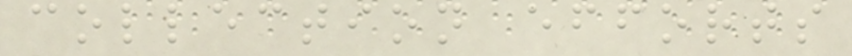collection efforts
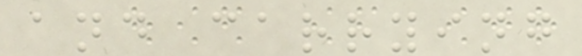and carrying
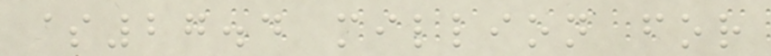$27.4 million for
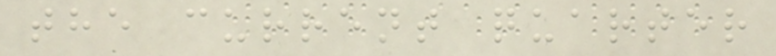the current quarter
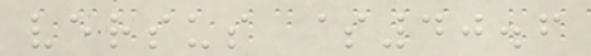versus $40.6
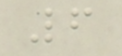6
